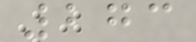273
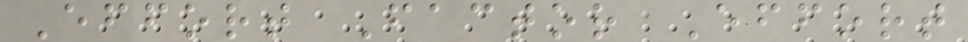Effort Factor Effort
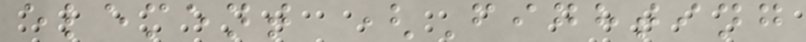element (Fighting
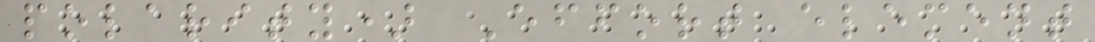polarity) Effort element
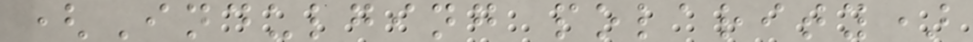(Indulging polarity)
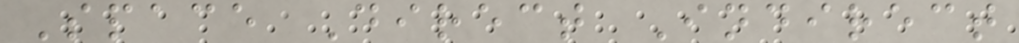Space Direct Indirect
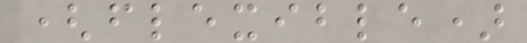(flexible)
